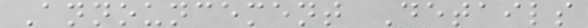Announcement Details
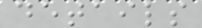details
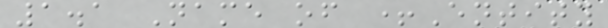1.1 Name of +Entity
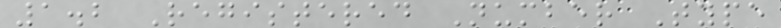1.2 Registered Number Type
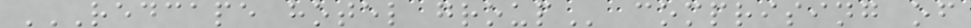REDCAPE HOTEL GROUP comprising of
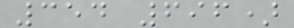354 696)
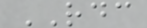RDC
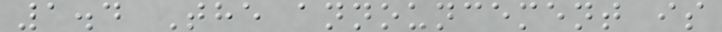1.4 The announcement is
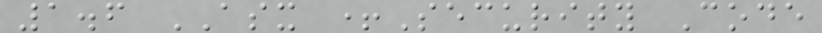1.6 ASX +Security Code
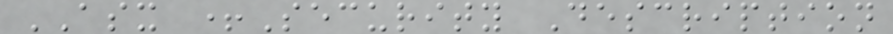ASX +Security Description
